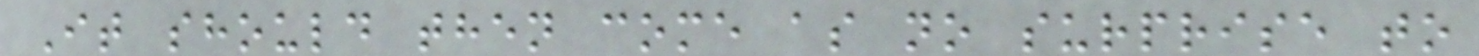It should then come as no surprise to
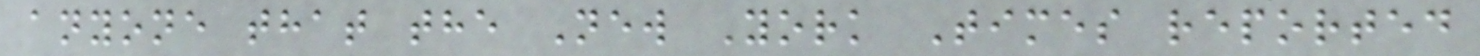anyone that the New York Times reported
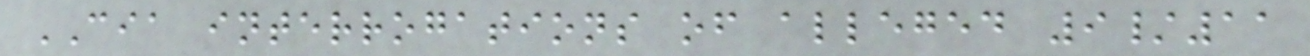CIA interrogations of alleged 9/11
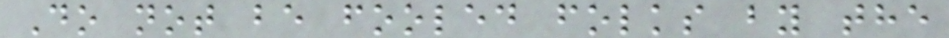Do not be fooled folks by the
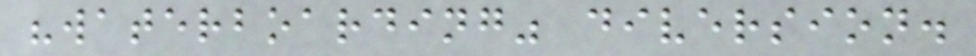"waterboarding" diversion.
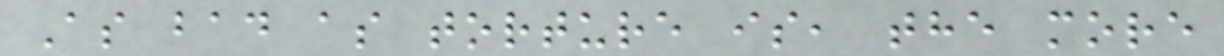As bad as torture is, the more
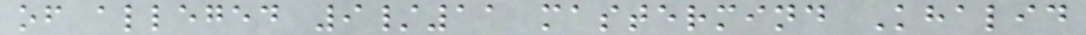of alleged 9/11 mastermind Khalid
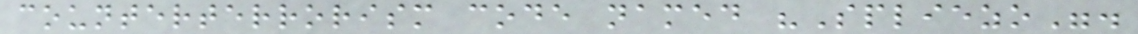counterterrorism code named "Spliezo".
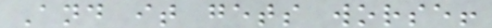And it gets worse!
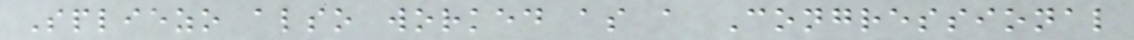Spliezo also worked as a Congressional
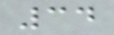34
